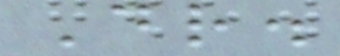Dr.
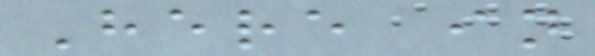Here in
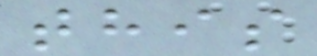this
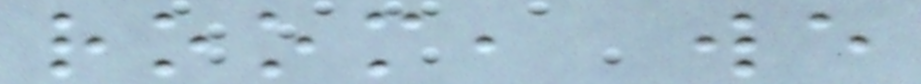room, we
